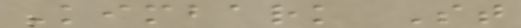Kimbark St
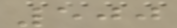500
